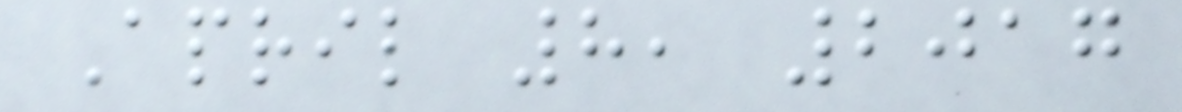April 8, 2017
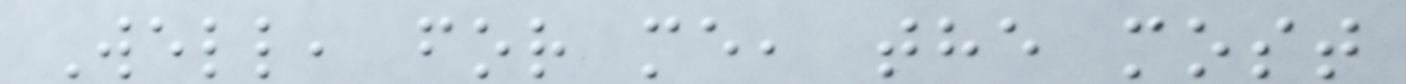Well, for me, the most
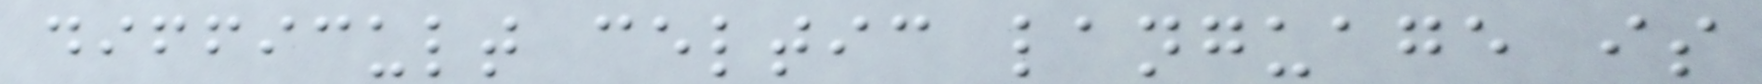difficult celtic language is
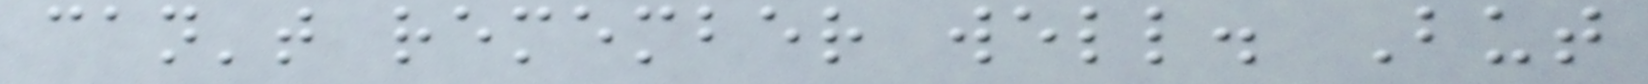can't remember well. But
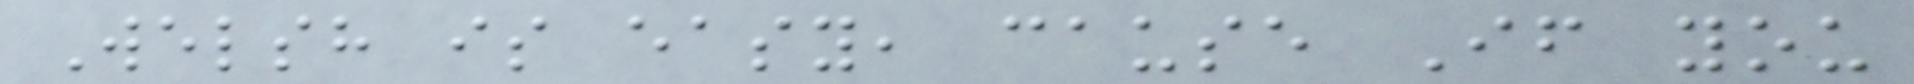Welsh is easy, cause If you
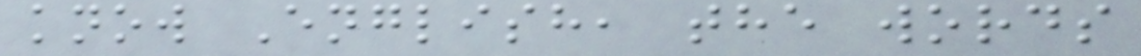know English, the words
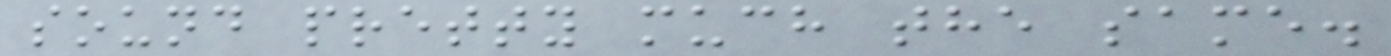sound pretty much the same.
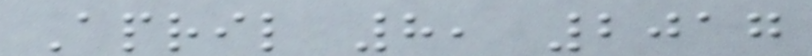April 8, 2017
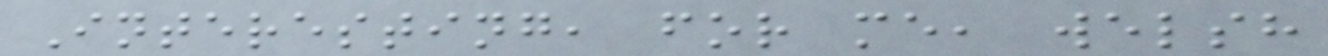Interesting, for me, welsh
